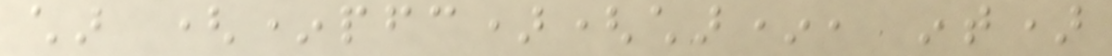char (*pfc)(char*, int)
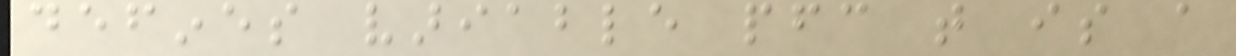defines variable pfc that is a
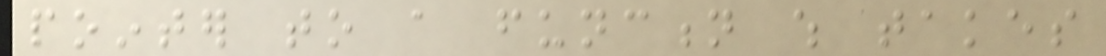pointer to a function which takes
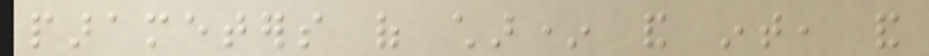parameters of char* and int, and
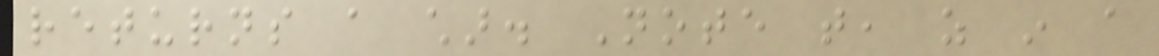returns a char. Note that, as in a
